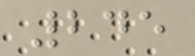245
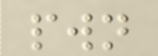pwn
